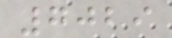7029
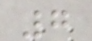7
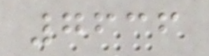7636
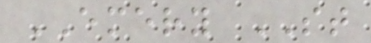EMERY ST
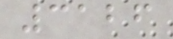3126
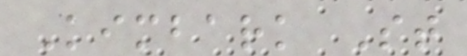Kimbark St
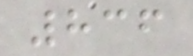836
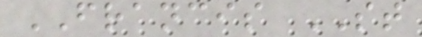FRANCIS ST
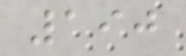190
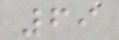69
